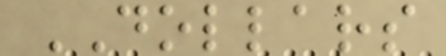DOLLARS
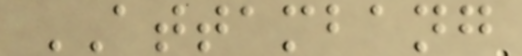ATTAMBANG
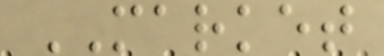MARKET
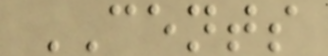CENTS
